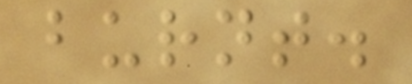burnt.
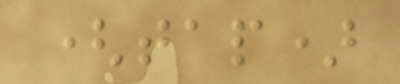(tap)
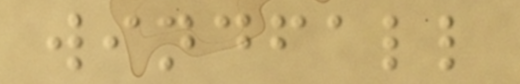windfall
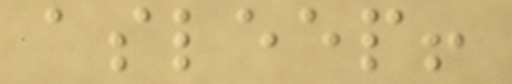asleep!
